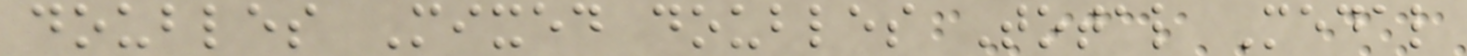doubles Mixed doubles Total Medal
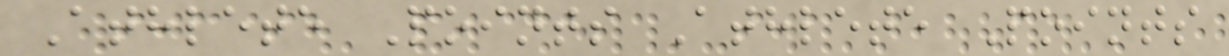Athlete Points Athlete Points
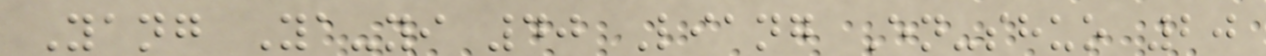Yang Ya-yi 40 Liang En-shuo 20
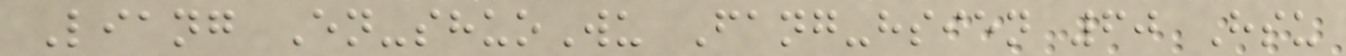Liang En-shuoWu Fang-hsien 60 Hsu
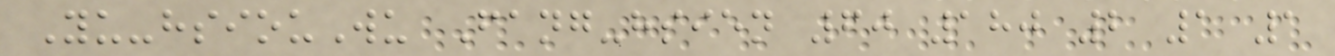Yu-hsiouWu Fang-hsien 60 180 2 1 1
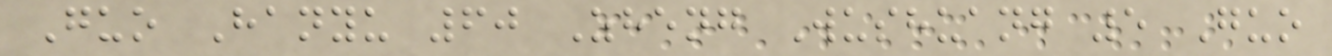Guo Hanyu 60 Zheng Wushuang 5 Guo
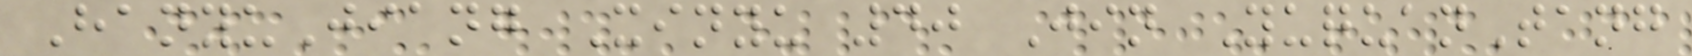HanyuJiang Xinyu 40 Jin YuquanTang
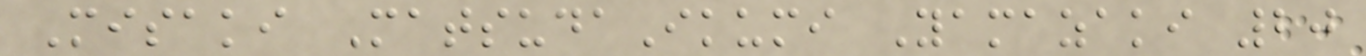Misaki MatsudaIkumi Yamazaki 20
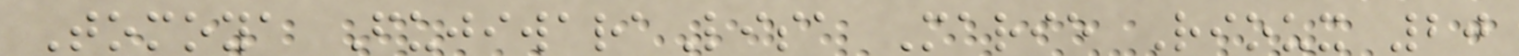Tomoya FujiwaraLisa Marie Rioux 20
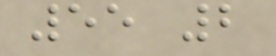55 2
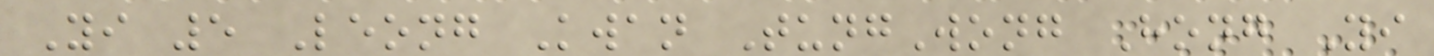Yi 5 Leong Kwan TungWong Hong Yi
